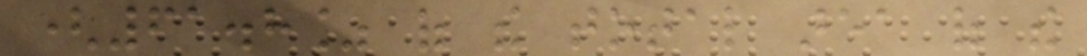(61.8% of the total area of the
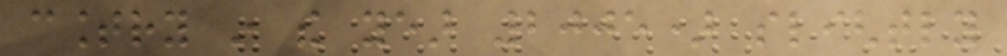country in the year 2005) slightly
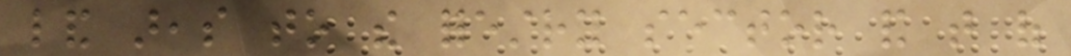land areas to the forestry sector and that of
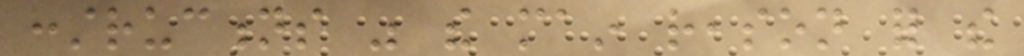constructions was the main reason for the
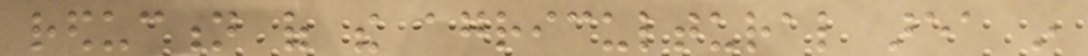reduction of the agricultural area in
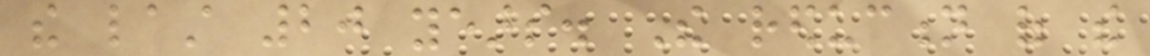the last 20 years. The reduction of the
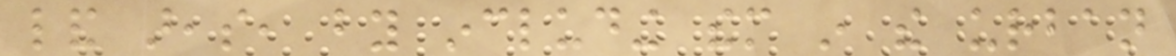land areas, by including them in the urban
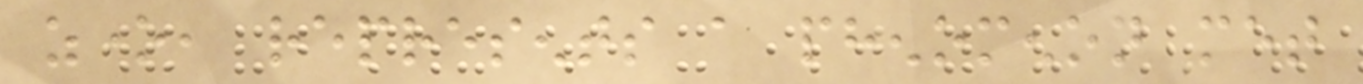zone, represents a phenomenon met
